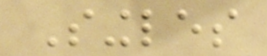Singles
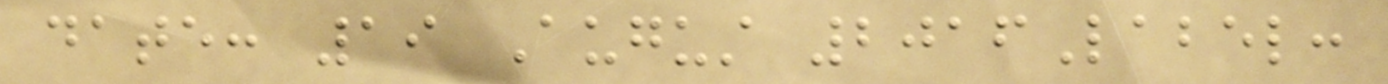date: 19 August 2016Label:
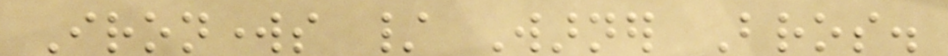Ironworks / Warner Bros.
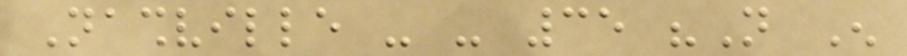Nashville - - 35 "Not Enough
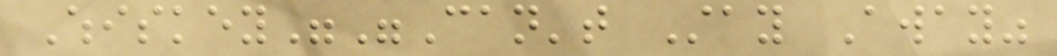Whiskey""Can't Stay Away"
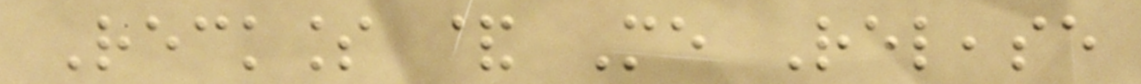Reckless & Me Release
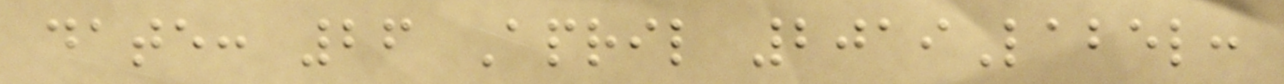date: 26 April 2019Label:
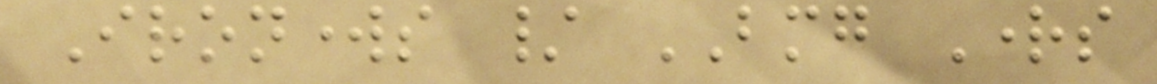Ironworks / BMG Rights
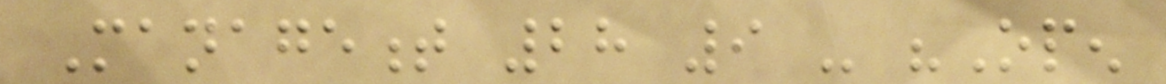Management 28 9 - "Open
